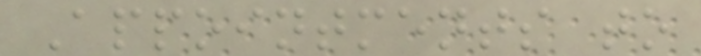Appointments to
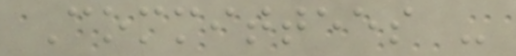Committees -
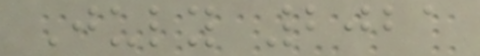July 2021
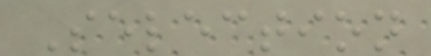Selection
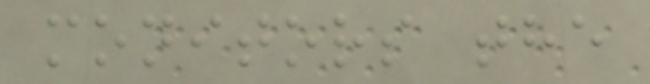monitors the
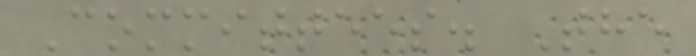Committees. The
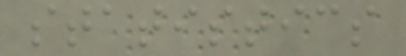statistics
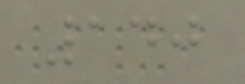140
